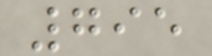795
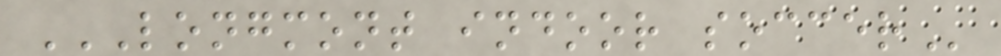LONGMONT INDOOR SOCCER
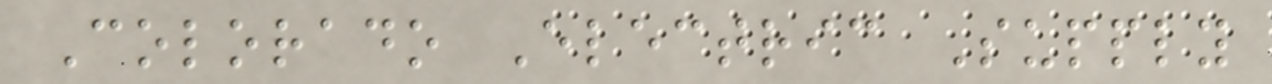Colorado Electric Supply
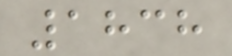1838
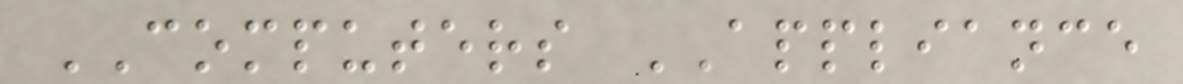COMPUTERS APPLIANCE
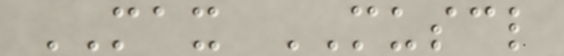MAX MUSCL
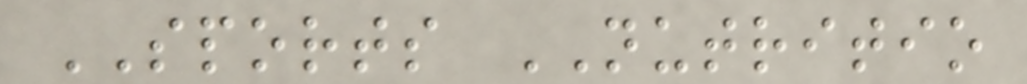SPORTS NUTRITIO
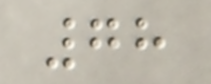78
